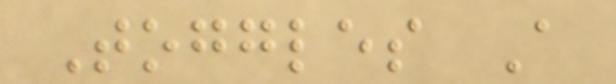Toggles A
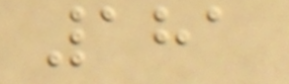181
